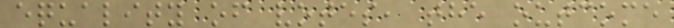equality of votes, the outcome
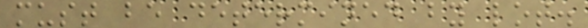must be determined by lot.
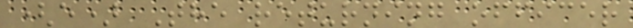(e) The returning officer
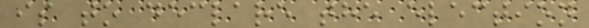is to declare the election
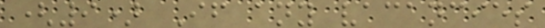(9) If any vacancies
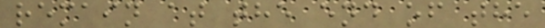remain at the end of the
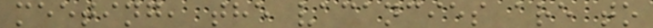meeting, the vacancies are to
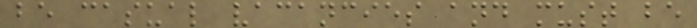be casual vacancies and must be
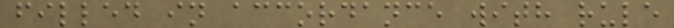filled in accordance with rule
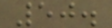50.
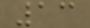13
